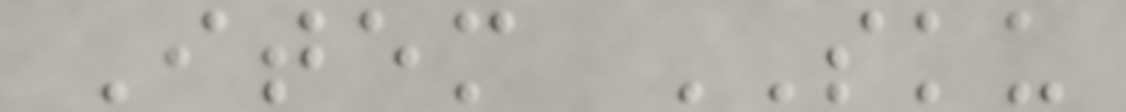Item SKU
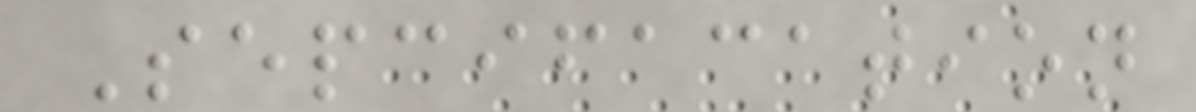Sepcifacation
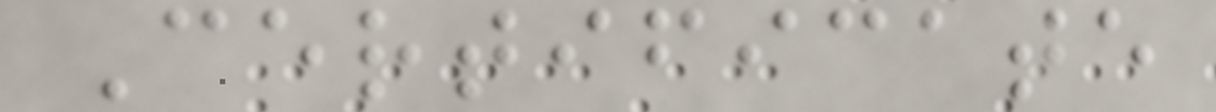Certificate
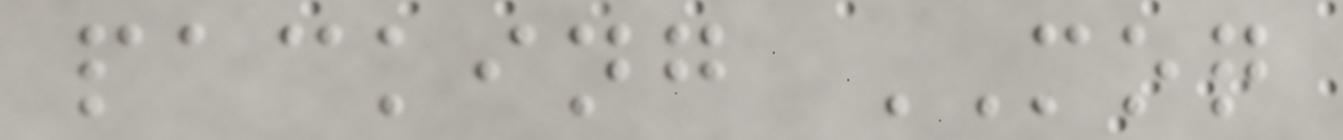packing MOQ
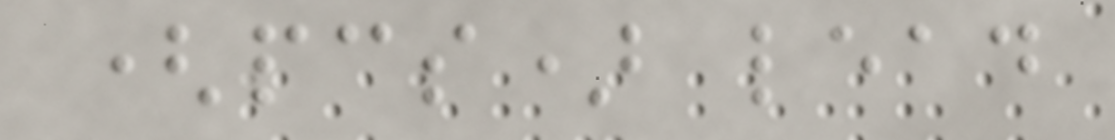(pcs) lead
